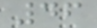46
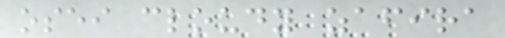osei cloudy zafira
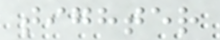tighter
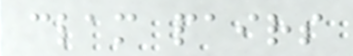clam pairs
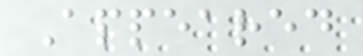Appeared
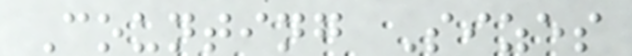Counting Sizes
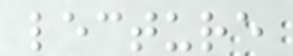lecture
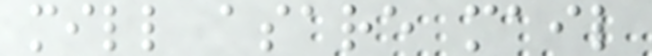mill asare mail
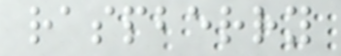raspberry
